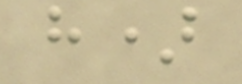h)
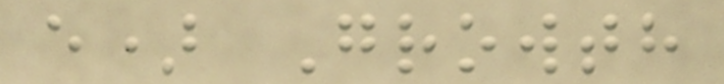e) Growth
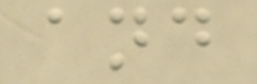and
